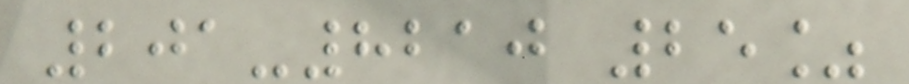201-8210 25%
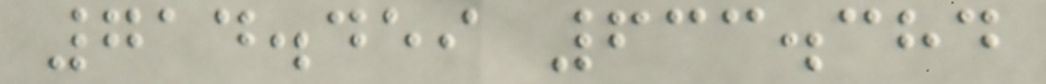714.459 633.384
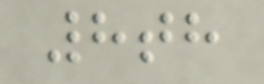8th
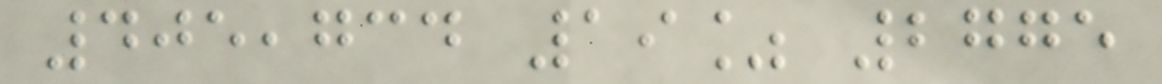405,734 19% 2775
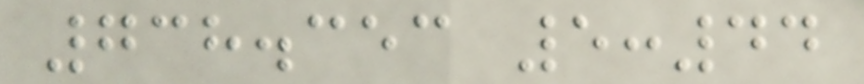738.353 5:44
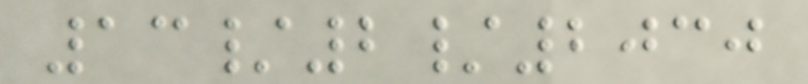13/2/2030
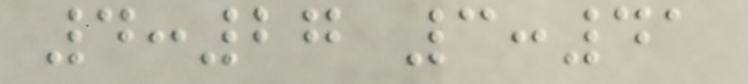4:27 3:41
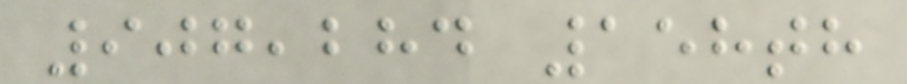907,284 158th
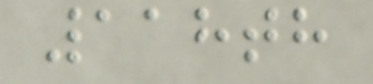118th
